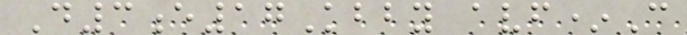D3e17Kbby avf*C
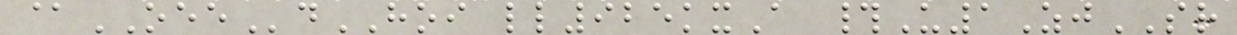@OEEdHOI ll925kxA #U1ZjSR
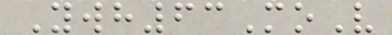Ywh63MoV
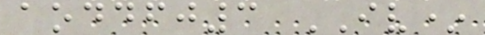aoddfj3 IV*
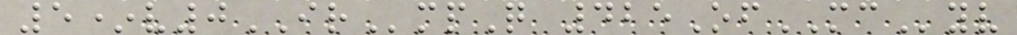5*v0IRmpQ 425OfMCyv
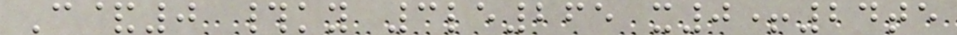C&0 #ky 3le265 x0+24te
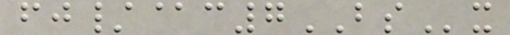fj/@c7BSx
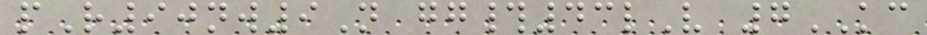pR90nw9N gg#43lV 7KC
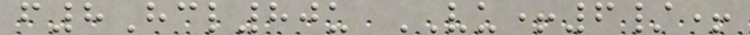f8Hcl80u VU+6/+
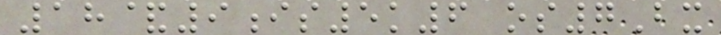18&9is5k6 os7Bx
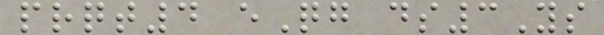prqt4 eQg ds3Ys
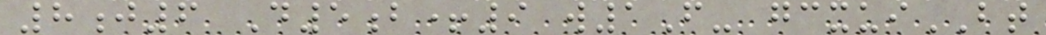8j6 D5b+9 w1F- gcxuiBT
